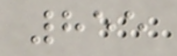855
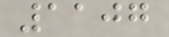1107
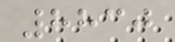8830
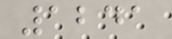1241
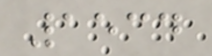1534
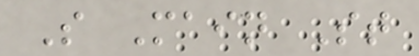S Main St
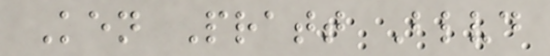Ken Pratt Blvd
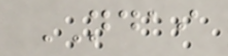NDAI
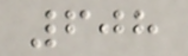608
